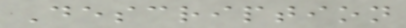Description
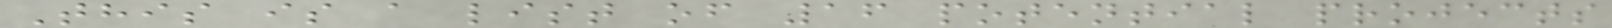This is a list of 16 potential projects
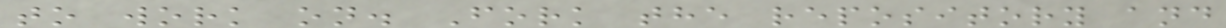to work on. Fork the repository and
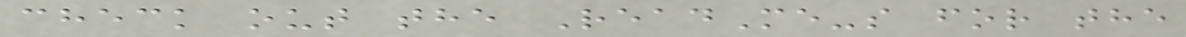check out the ReadMe-s for the
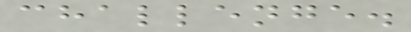challenge.
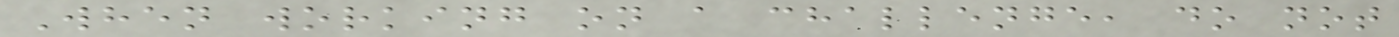When working on a challenge, do not
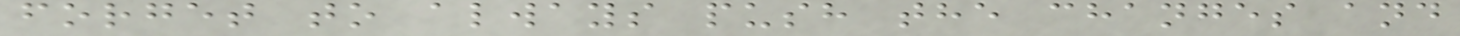forget to always push the changes and
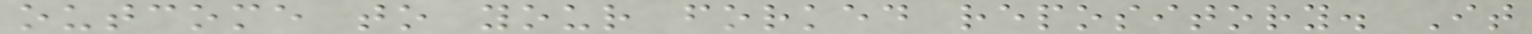outcome to your forked repository. It
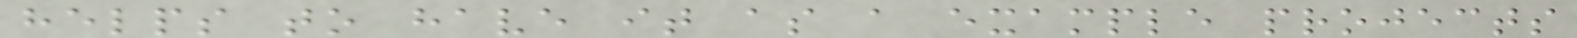helps to have it as a example projects
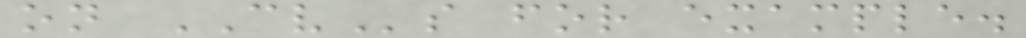on CVs for example.
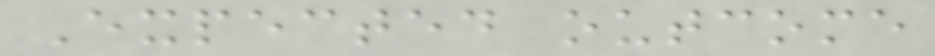Expected outcome
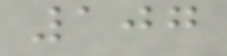107
